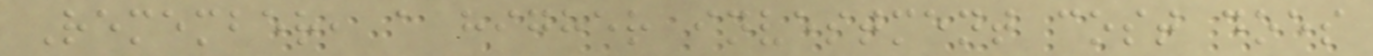Remember, a higher investment cost does
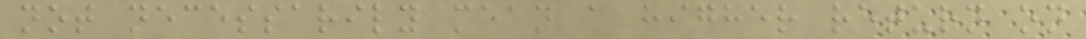not necessarily mean a higher return on
